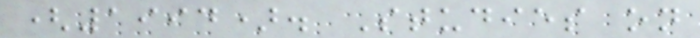(1994). Studies on
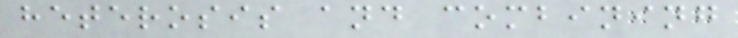heterosis and combining
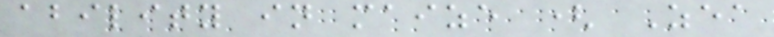ability in maize ( Zea
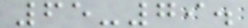65-79.
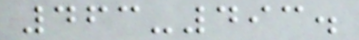463-493.
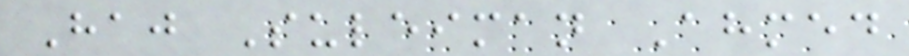Haj Suleiman Ahmed
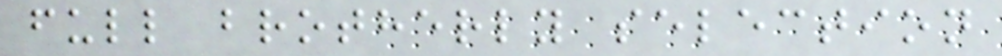full brotherly selection
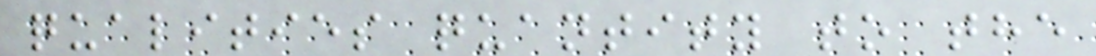qualities quantity to the
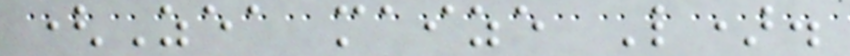(Zea maize L).
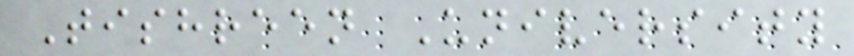Tishreen University
